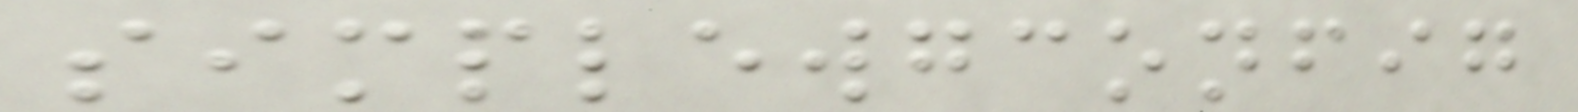simplewgconfig
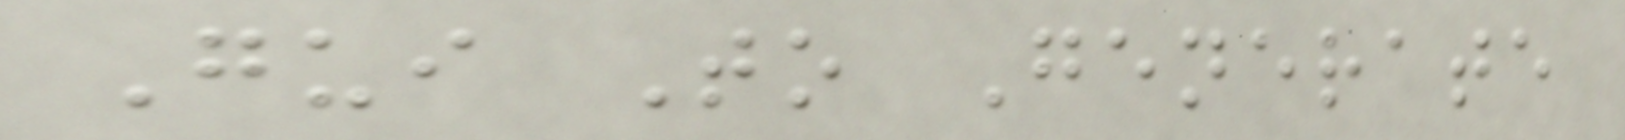Gui To Generate
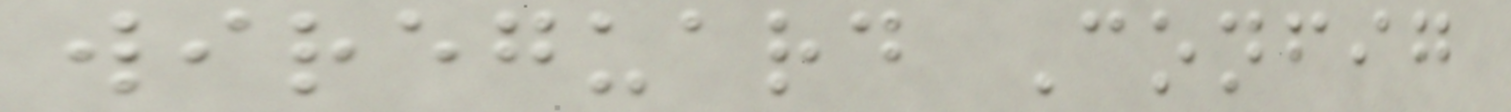wireguard Config
